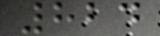824
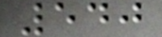540
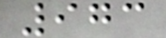973
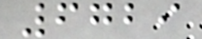6729
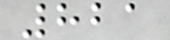821
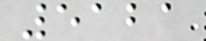5121
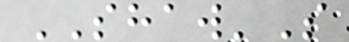SHAW'S
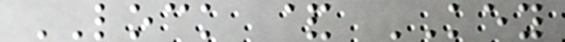LOCK & KEY
